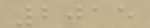2015
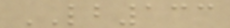LB133
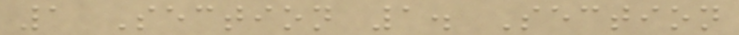1 Section 1. Section
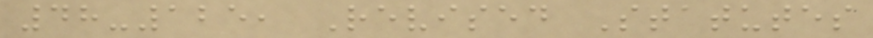48-125, Revised Statutes
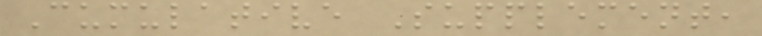Cumulative Supplement,
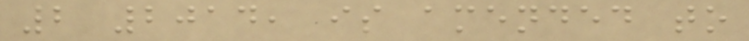2 2014, is amended to
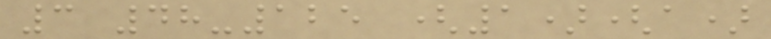3 48-125 (1)(a)
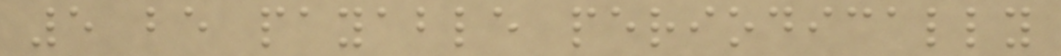5 be payable periodically
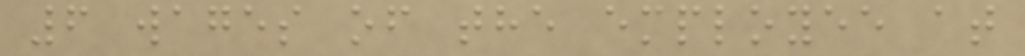6 wages of the employee at
